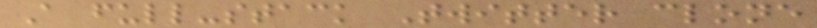A full-stack Twitter clone
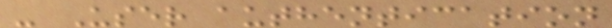- User authentication
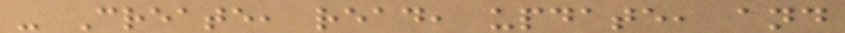- Create, read, update, and
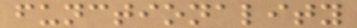functionality
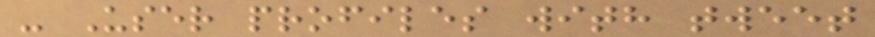- User profiles with tweet
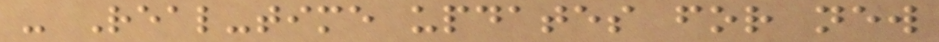- Real-time updates for new
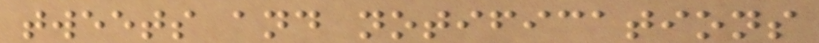tweets and notifications
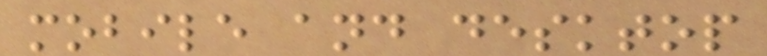mobile and desktop
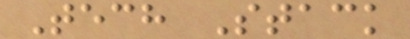Tech Stack
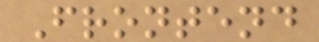Frontend
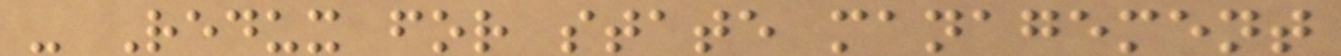- Redux for state management
